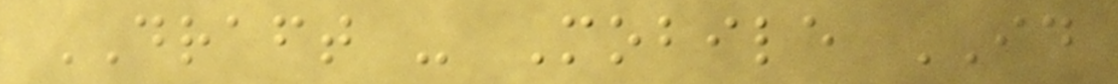DRAFT - Mobile ID
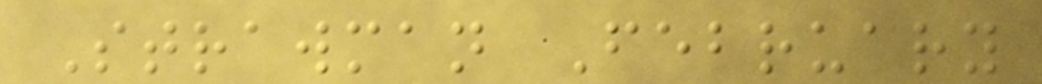Strawman February
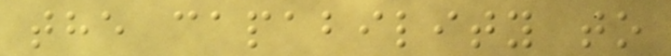the capability to
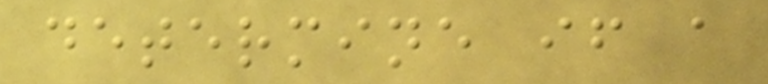determine if a
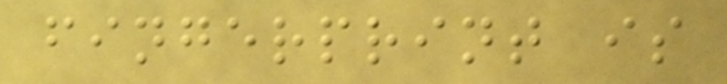fingerprint is
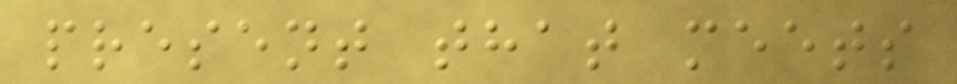present that meets
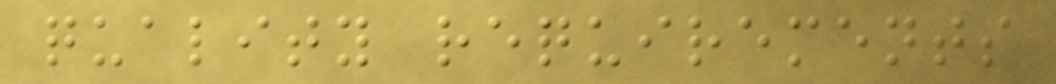quality requirements
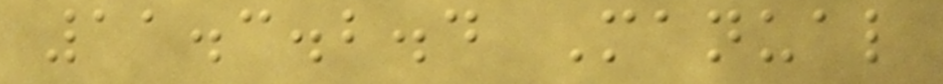11.3.2.4 Manual
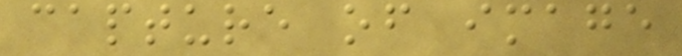capture of image
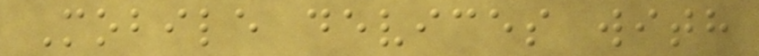Mobile devices with
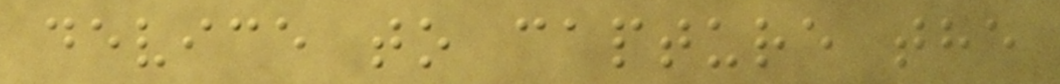device to capture the
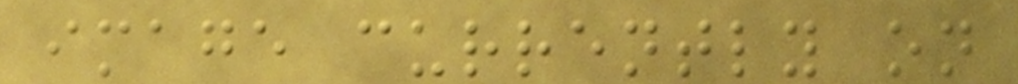image currently on
